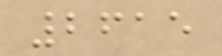2615
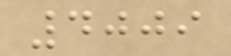4009
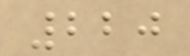220
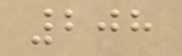208
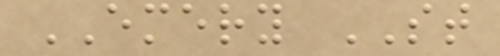EMERY ST
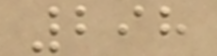298
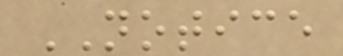NOTICE
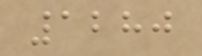1280
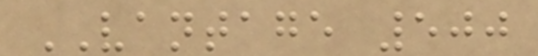VANTAGE 500
